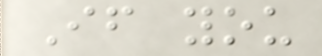If you
